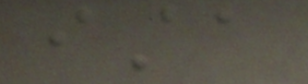ista
